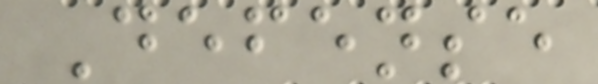Defense
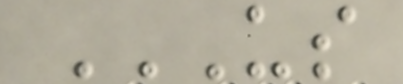US
